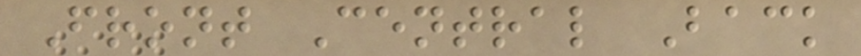Front Central Back
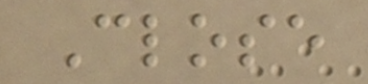Close
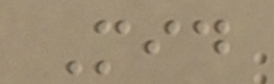Mid
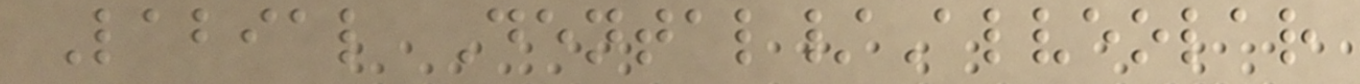Labial Dental/Alveolar
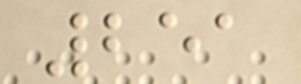251
